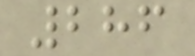286
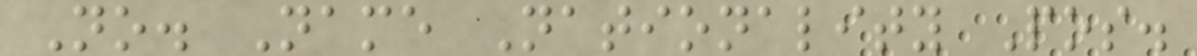No. Name Nationality Pos.
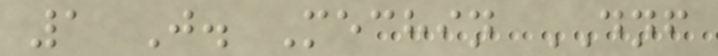1 J. Mechin DNF
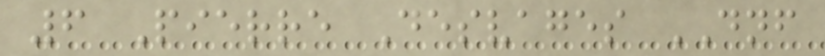6 Pierre Desvages DNF
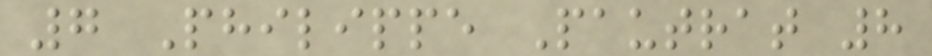7 Philippe Pautrat 8
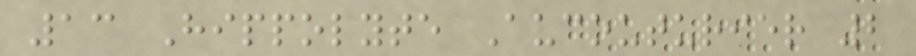13 Hippolyte Aucouturier 2
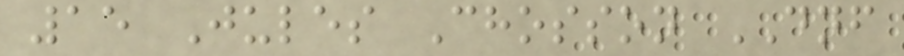15 Jules Chosson DNF
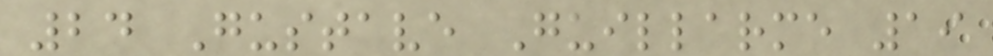24 Gustave Guillarme 19
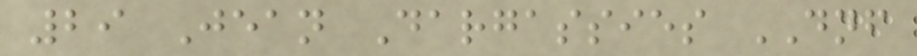29 Jean Dargassies DNF
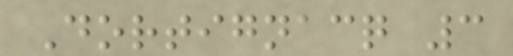Dortignacq 3
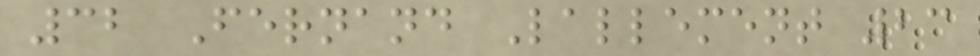32 Fernand Lallement 23
